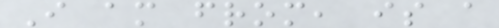I am from, is a
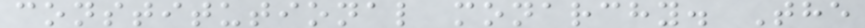constitutional monarchy. The
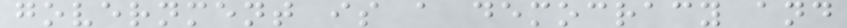government is a democracy and
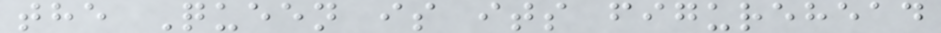the Queen is its figurehead
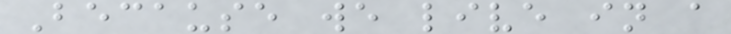Because we live in a
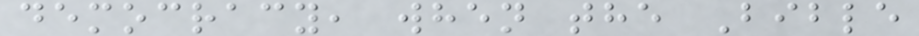democracy, when the Bible
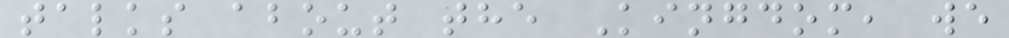talks about the Kingdom, we
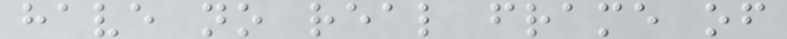have no real frame of
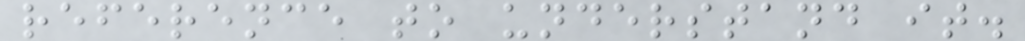reference to understand it.
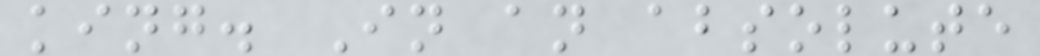king. In an absolute
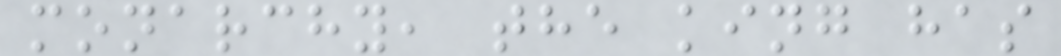monarchy, the king has
